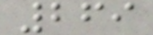269
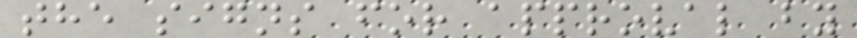the signs for approval by
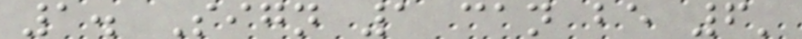1. Sign 1 can be 6'
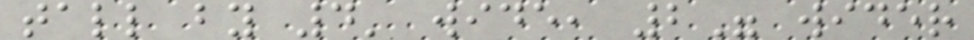tall by 4' wide, 2" wider
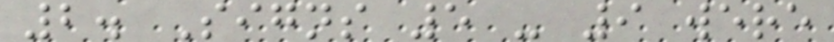2. Signs 5 - 9 were
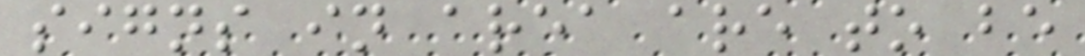signs in area are to be
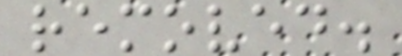removed.
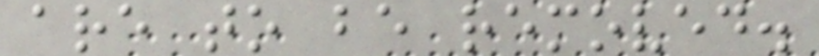are to be removed.
